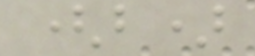(b)
